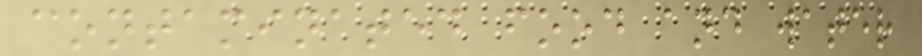contaminated food and water
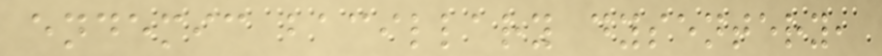endemic bacillary dysentery,
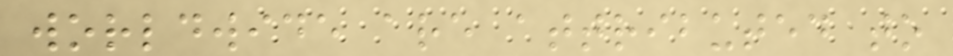worldwide are attributed to
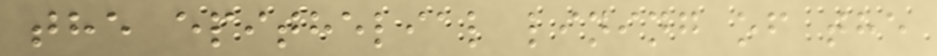the epithelial lining of the
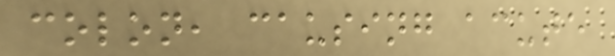colon, causing acute
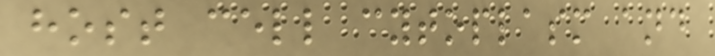host cell cytoplasm and
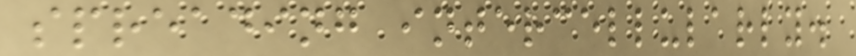spreading intercellularly.
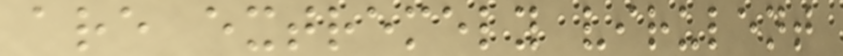are extremely virulent
